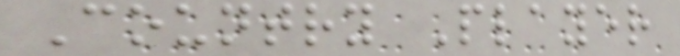Country Player
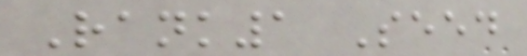Rank1 Seed
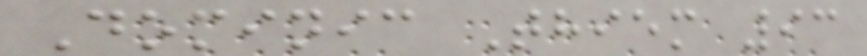Dominic Thiem 93
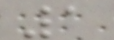1
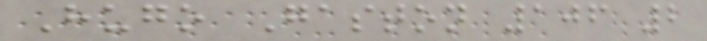Hugo Gaston 106 2
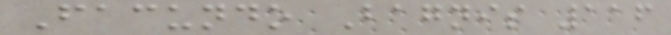Facundo Bagnis 116
